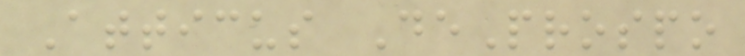Atticus DeProspo
